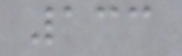133
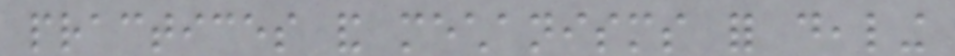practices and mechanisms for dealing
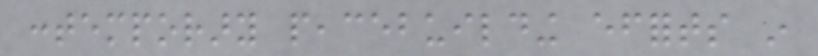contemporary peacebuilding efforts in
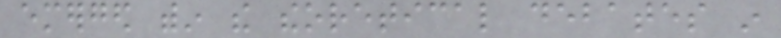emerged within the theoretical debates in
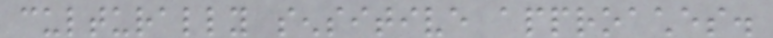culturally sensitive approaches.
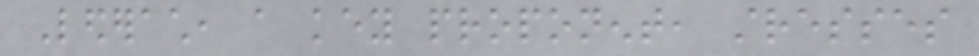Lederach, a key proponent, stresses
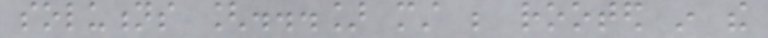solutions [...] must be rooted in the
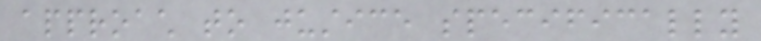approach to justice specifically
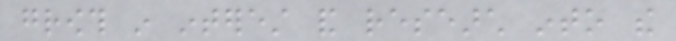growth in interest and research into the
